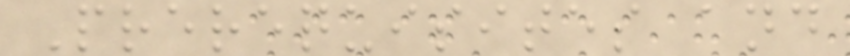Prerequisites and
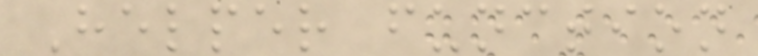Helper function
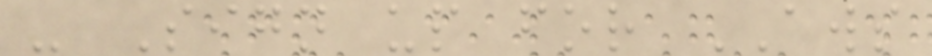- Sign up for AWS
